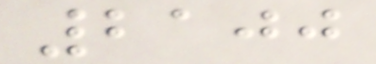2100
